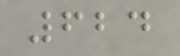624
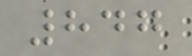847
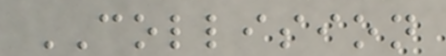COLLISION
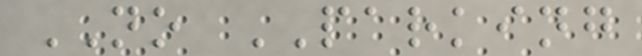NO PARKING
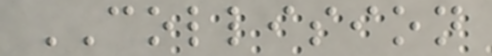COLLISION
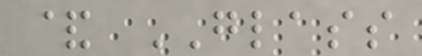& GLASS
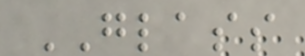GLASS
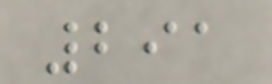291
